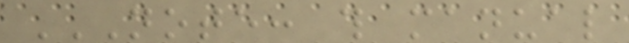NOTE: THIS MANUAL
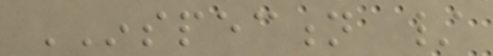INSPECTION /
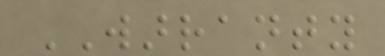WARRANTY
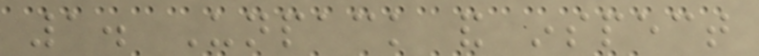1. Unpack and inspect
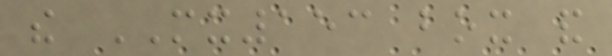the MX153 box and
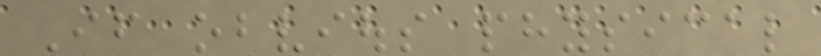If obvious physical
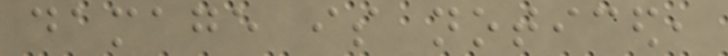damage is noticed,
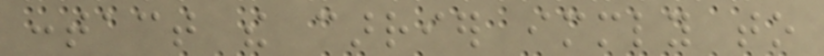contact the carrier immediately to
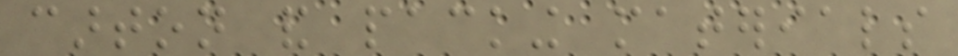carton and packing materials
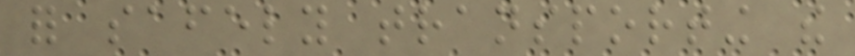for safely transporting the
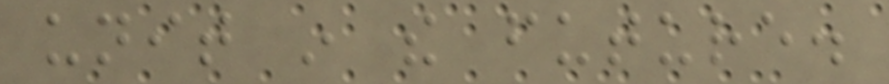unit in the future.
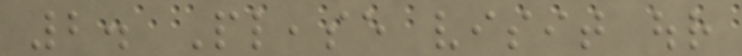2. Please visit our
